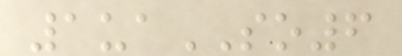1uaSO6
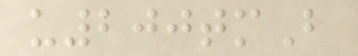u200tmB
